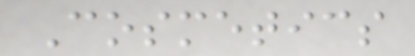Cosmetics
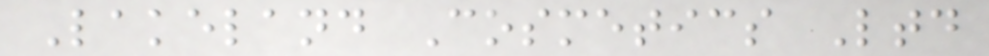Lakeland Cosmetics Ltd
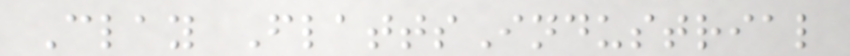Clay FlattsIndustrial
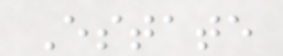Estate
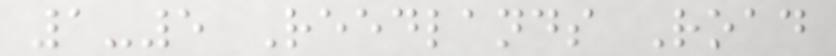1-5 Reedlands Road
